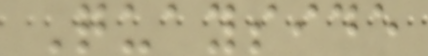Quayside
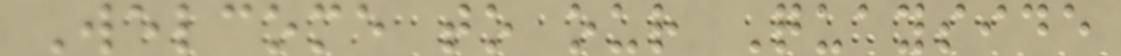Welcome to our Quayside
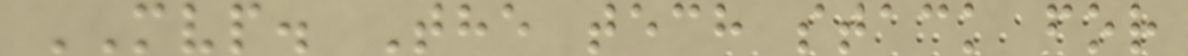MVP. The tech stack for
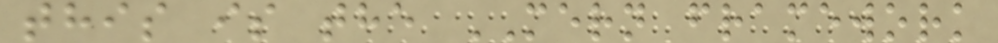this is the MERN framework
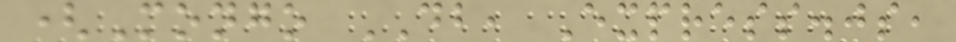(Mongo DB, Express.js,
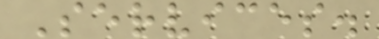Services.
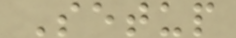Setup
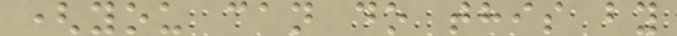(you can do this by
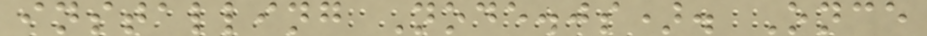installing Node.js). Once
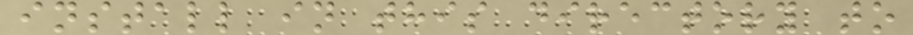install in this directory to
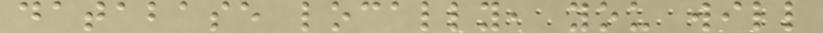database locally, you will
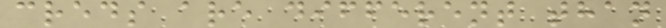creds are different than
